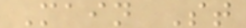Main St
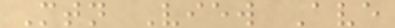Mtn View Ave
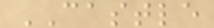CASTLE
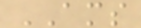AMS
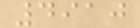4910
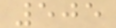505
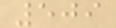509
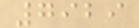7929
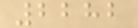2282
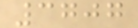3707
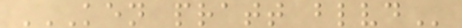KEN PRATT BLVD
